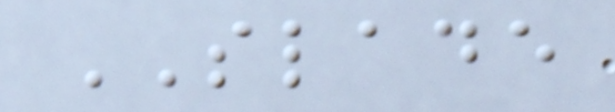SLADE
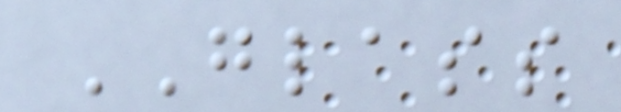GLASS
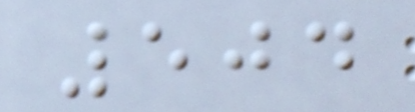504
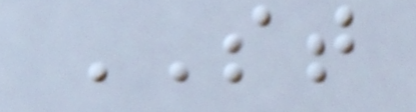ST
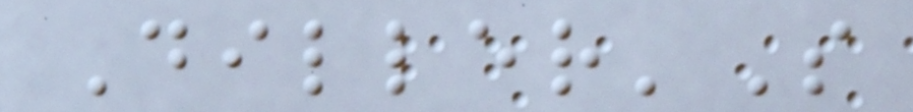Diller'S
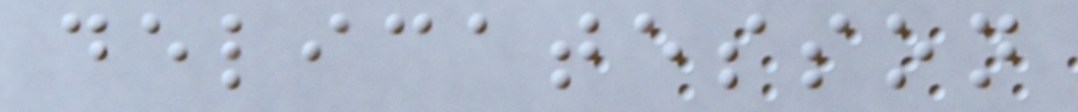delicatesson
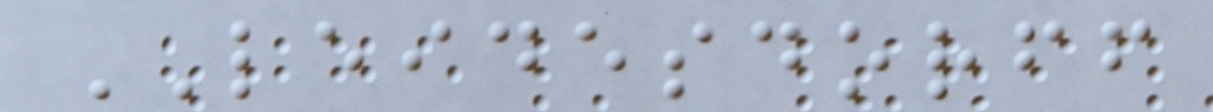LEIDESDORFF
